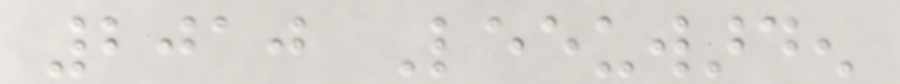2010 Leeuwarden
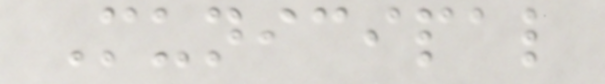Municipal
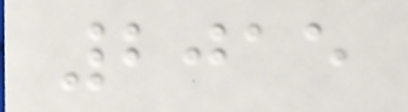2015
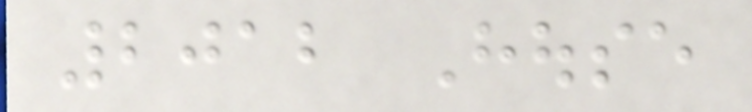2012 House
